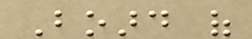Board of
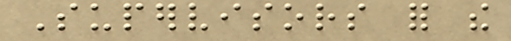Supervisors for the
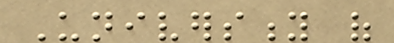University of
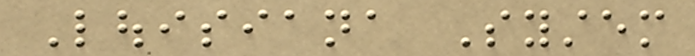Louisiana System
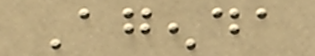Agenda
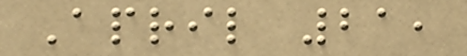April 21,
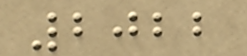2022
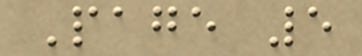Page 5
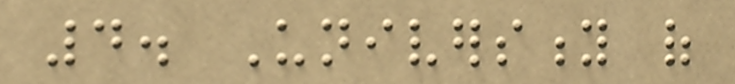4. University of
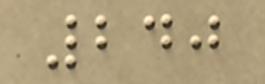240
